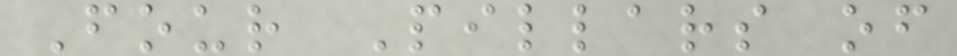Four Pillars of
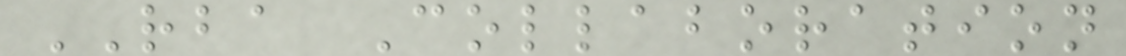RBA Collaboration
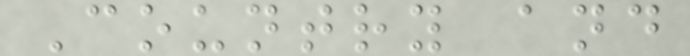Country and
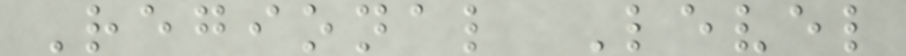Regional Level
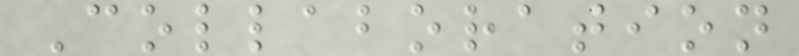Collaboration
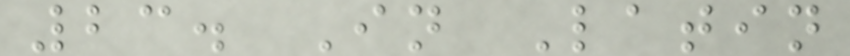23. In Latin
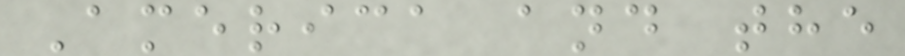America and the
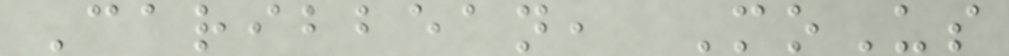Caribbean, MoUs
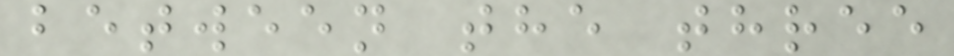between the three
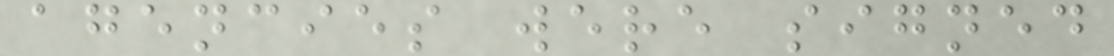agencies were signed
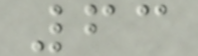63
